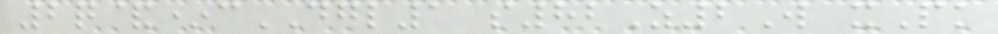2q&*cDGL1 s82Z2W xPk
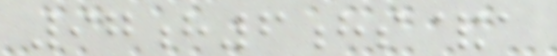97h6hs&a
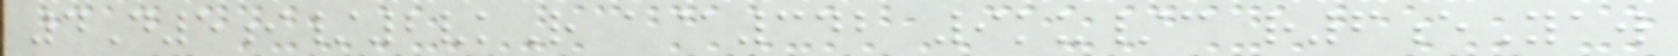4D5i/2vkR a@342 9ku/c r6eYaw
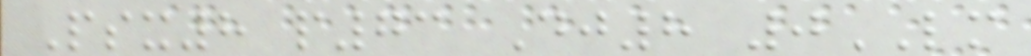Psx8 p73 Dj8 0LM
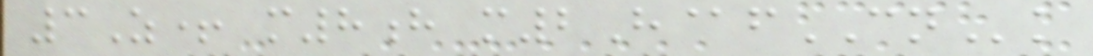3Z+ m8h m2H@fCNk
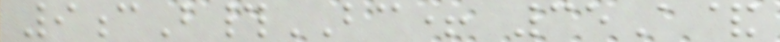9cB#BC+ 35A&
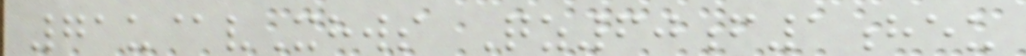71u@vXhws Qz60f1heu
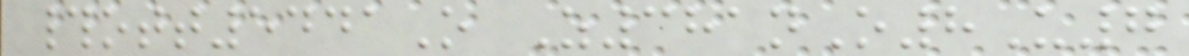#ott5441O Z381nO8U7
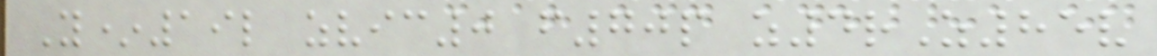Y*19l zvic0 f70p z4rZ85v
